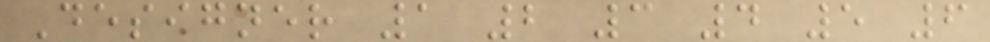Designer 1 2 3 4 5 6
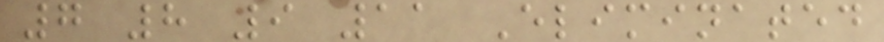7 8 9 11 Eliminated
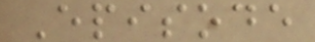Episode
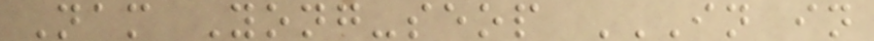Nam Yong-seop IN IN
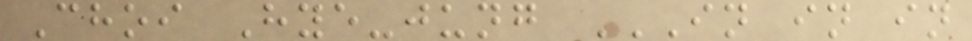Choi Hye-jung IN IN IN
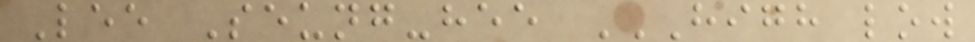Lee Seung-hee HIGH LOW
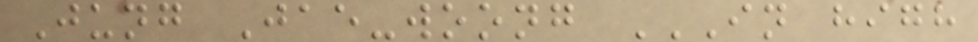Jung Jae-woong IN HIGH
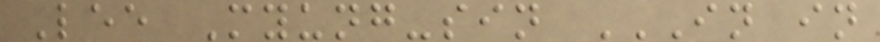Lee Myung-sin IN IN
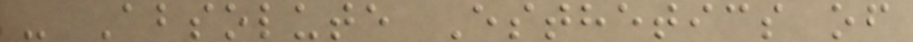- Absolute Esthetics of
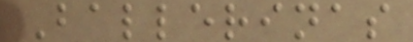Ballerinas
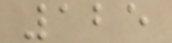125
